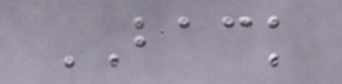BACK
